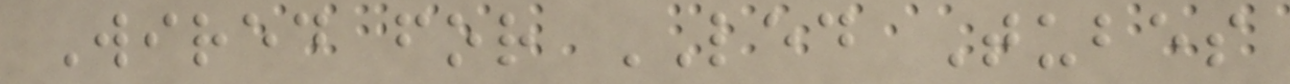Wired for LED Tubes
